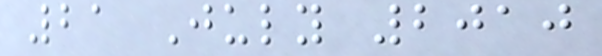21 July 2010
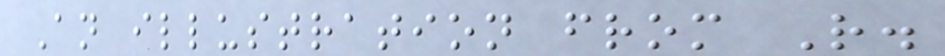An illustration from R.
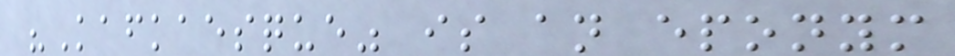"Kafkaesque" is an eponym
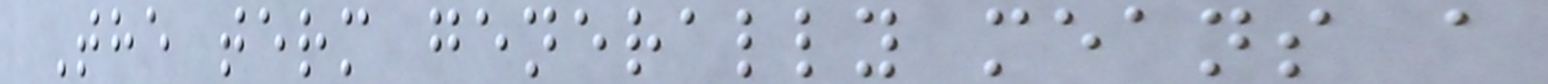The term generally means a
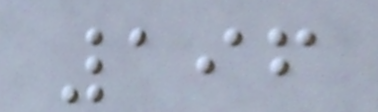196
